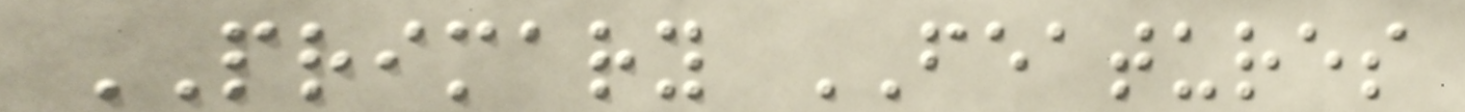PRIMARY FEATURES
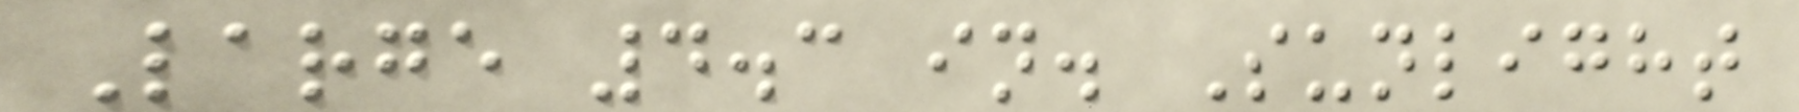Large 4.3 in. Sunlight
